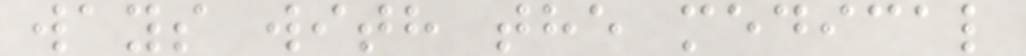ways with the medical
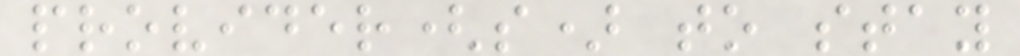provider(s) to stay
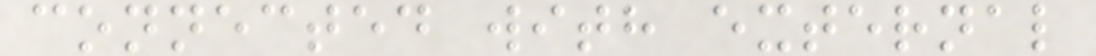connected with external
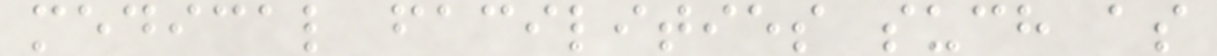medical facilities such as
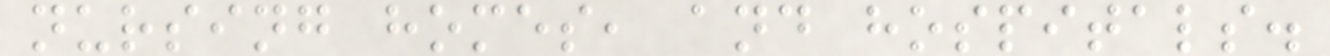nursing homes, and hospitals.
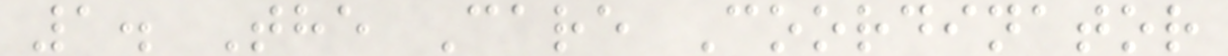1. The Care Coordinator
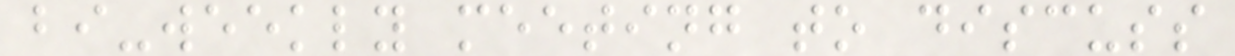bi-weekly meeting to discuss
